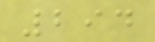294
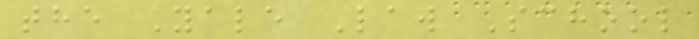the Yale Law School
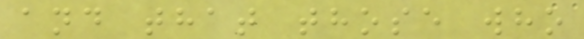and that those who
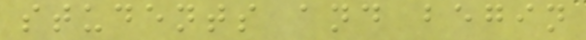students and begin
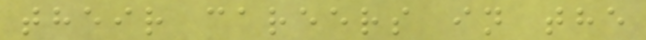their careers in the
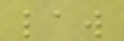law
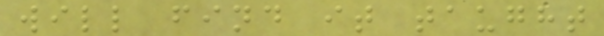will find it taught
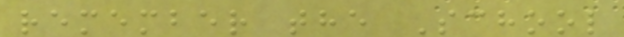remember the School
